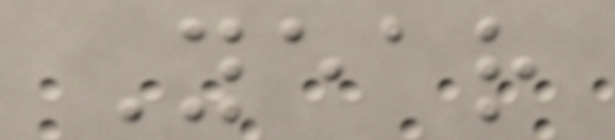Year
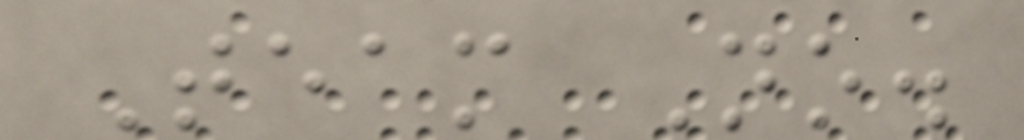Team No.
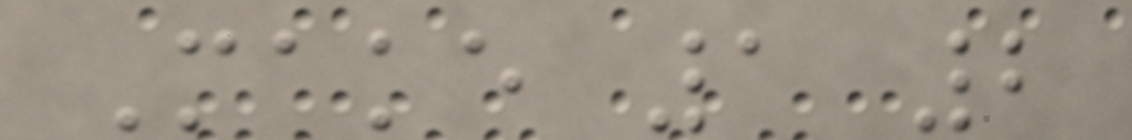Make 1 2
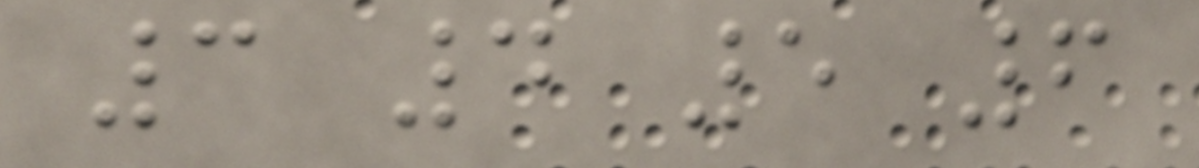3 4 5 6
